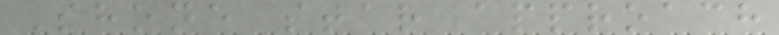Shone star approach
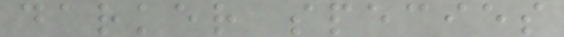darker species
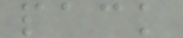pack
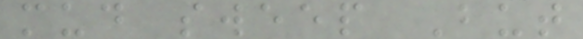mud sweep But
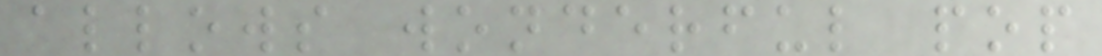allows wonderful pop
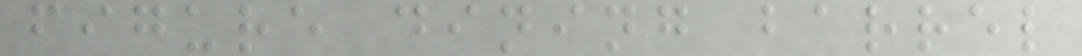figure dining barrel
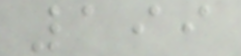199
